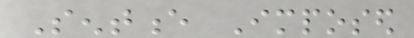Sentence Imposed
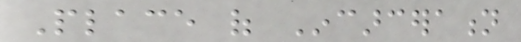Place of Incarceration
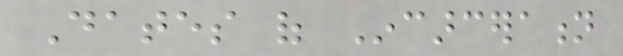Dates of Incarceration
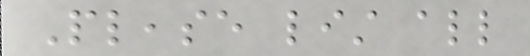Please list all
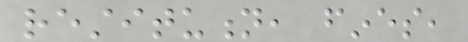restitution, fines,
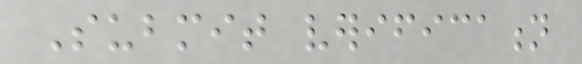Submit verification
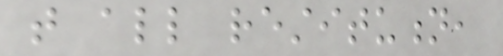that all restitution,
